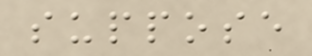suppose
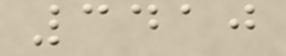3410
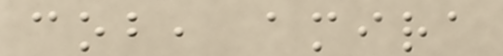cob, amira
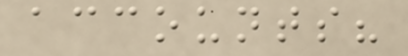accounts?
